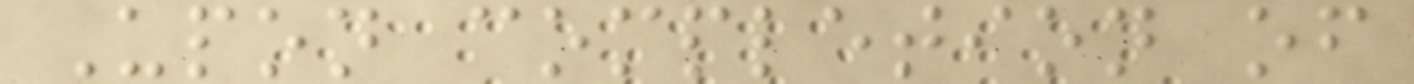Upon completion of
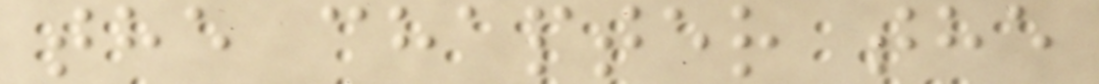the chapter the
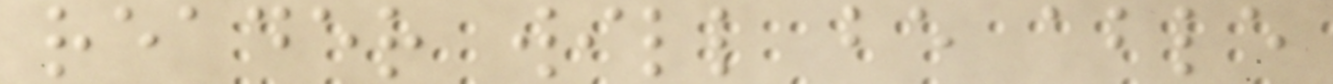reader will be able
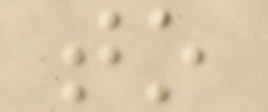to
